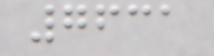7631
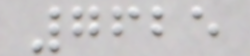7625
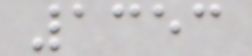1353
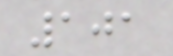101
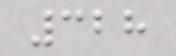328
